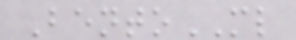BentoML
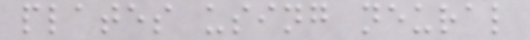plates using neural
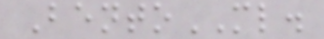BentoML.
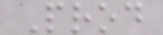Prod
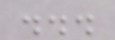...
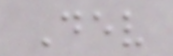Dev
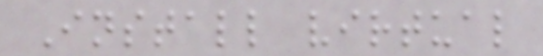Install virtual
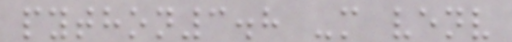python3.8 -m venv
